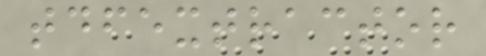tdfextractor
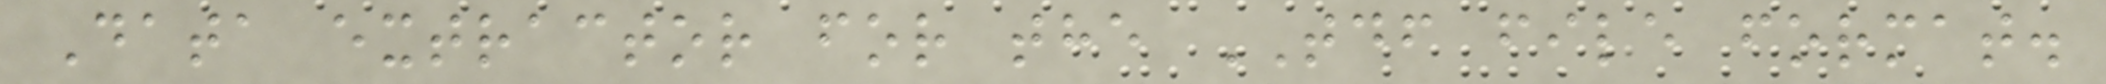Data extractor for the TDF file format.
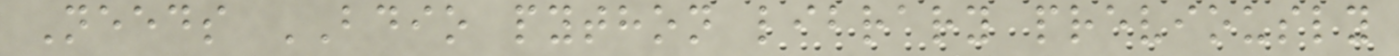Needs BDIO python library previously
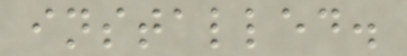installed.
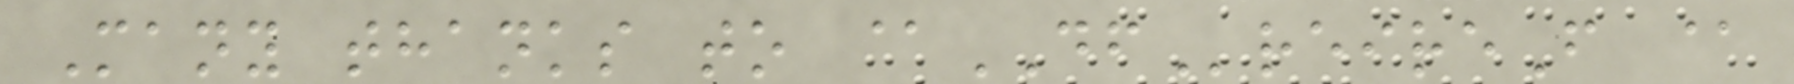Many thanks to @DFreireF @
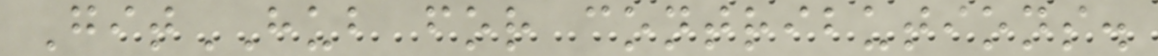GitHUB for contributions.
